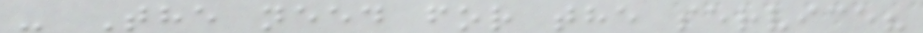- The need for the service?
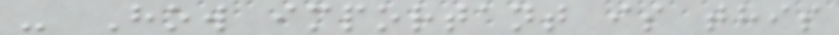- How important is this
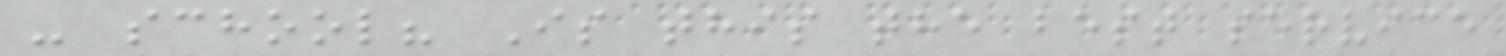- school? Is this the best service
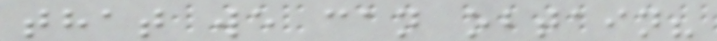that we can obtain?
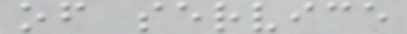of service
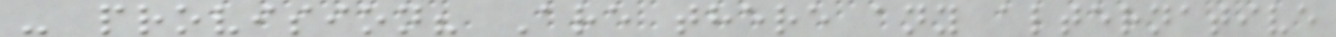- provision? Are there any alternative
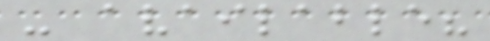- available?
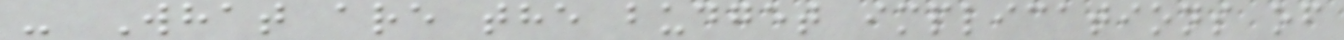- What are the budget implications of
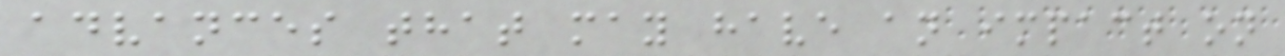advances that may have an impact on
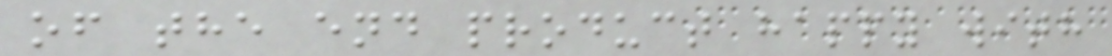of the end product happy with
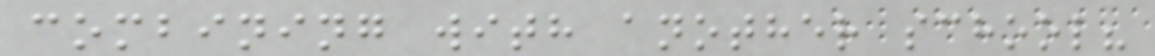combining with another school?
